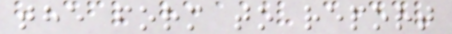the form to report
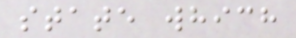state which
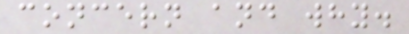concern and why.
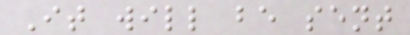It will be sent
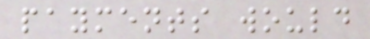payments would
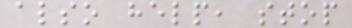also help, stop
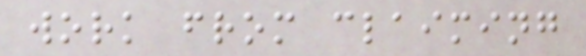work from claiming
